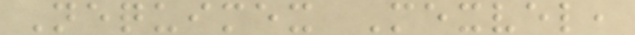Nequimex Mexvel,
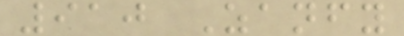910 Zanfy
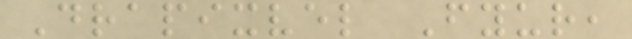Drapixvel Fyur,
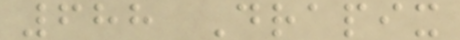688 Drapix
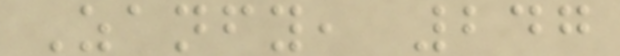Zanfy, 247
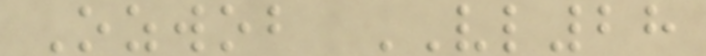Ozwob VL28
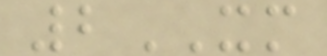2XM
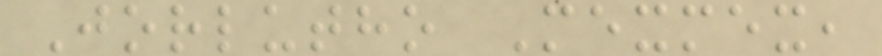Jorlutho Mexmex,
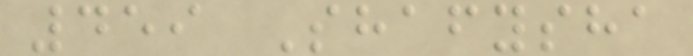459 Shafysha
